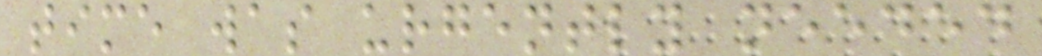time was urgently needed
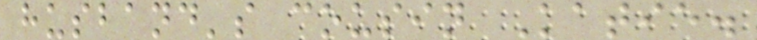husband's cousin Katie.
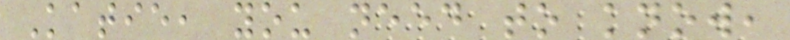Katie, you need to know,
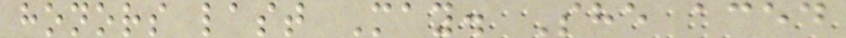honors last May. She aced
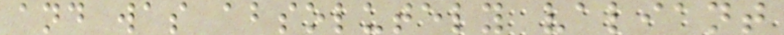and was absolutely valiant
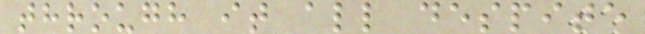through it all despite
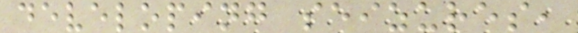developing seizures,
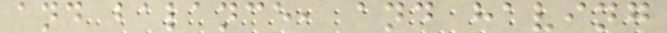and balance, and having
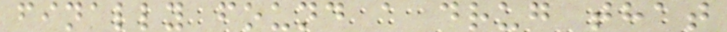finally found a drug that
